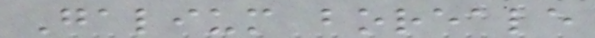Galium boreale
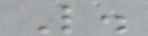L.
